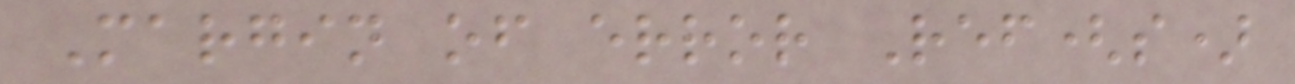Margin of error Ref(s)
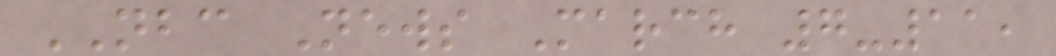NBC News March 7-11,
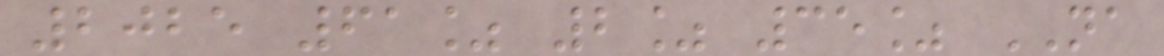2025 61% 2% 35% NA
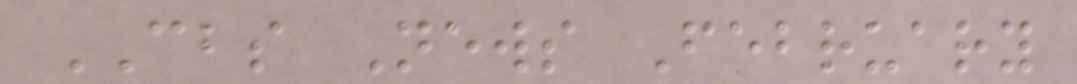CBS News February
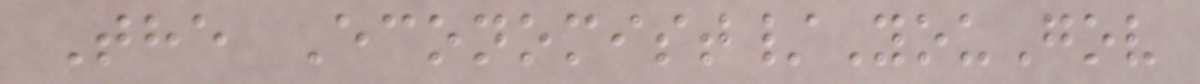The Economist/YouGov
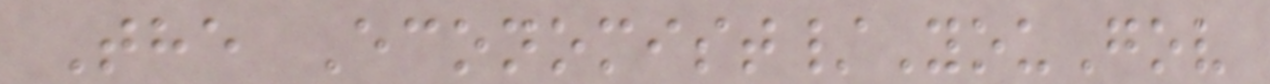The Economist/YouGov
